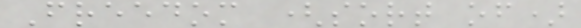Freedom (sort of)
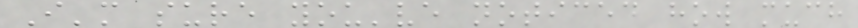I'm sure you've noticed how much
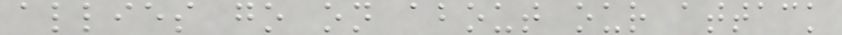allies go on about our attack
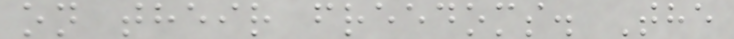on their freedoms. The
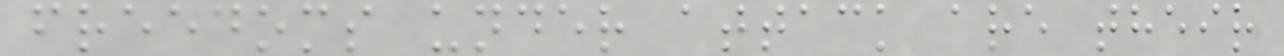freedoms under attack are their
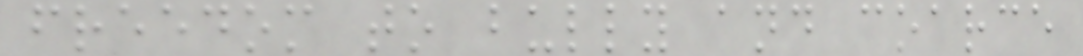freedom to bully and coarce
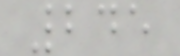245
